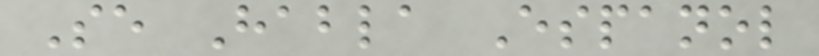Se Habla Espanol
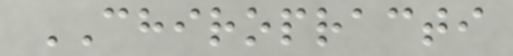CHIROPRACTI
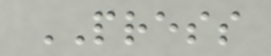PRESS
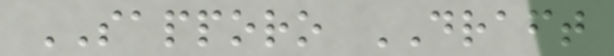SAPPORO DRAFT
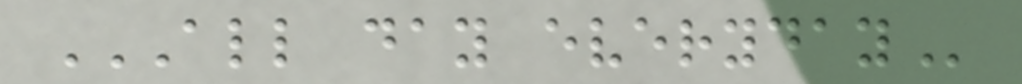ALL DAY EVERYDAY
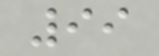99
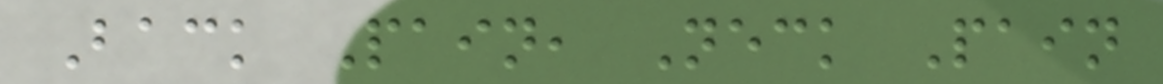Back Pain, Neck Pain
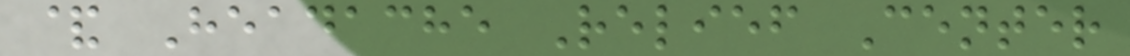& Headache Relief Center
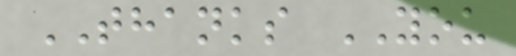THANKS YOU
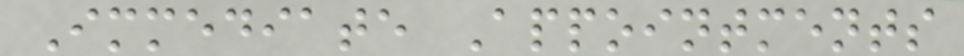Immediate Appointments
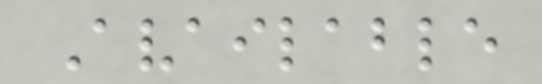Available
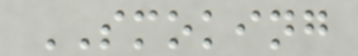SMOKING
